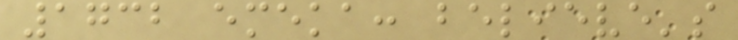1732 emeka: believe's
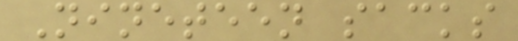Nineteen sacks
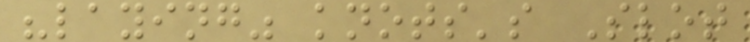"laying" knots's Slot
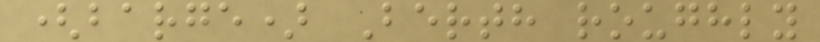(barge) Berth roughly
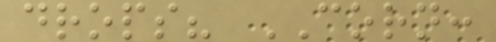drops? CORN:
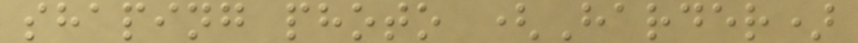shaping photo (Harder)
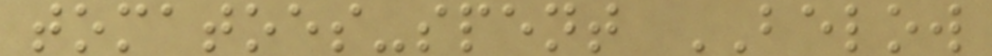tomatoes-spent BELOW
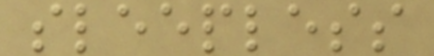sleepless
